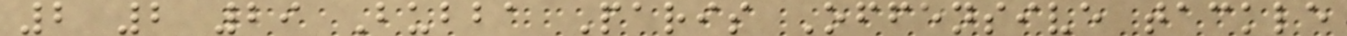2 2 29 Bubba Paris Offensive tackle
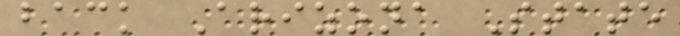back Arizona State
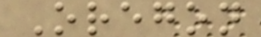Oregon
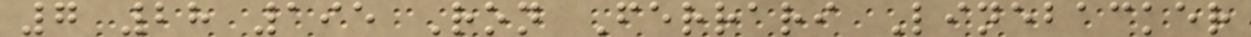7 28 195 Ron Ferrari Linebacker
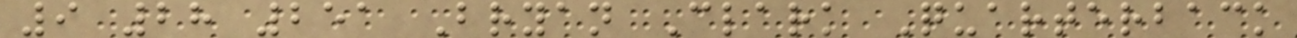9 28 251 Bryan Clark Quarterback
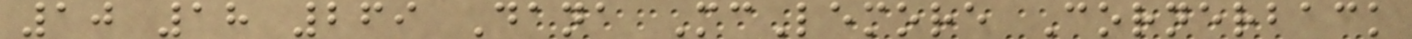10 18 269 Dana McLemore Cornerback
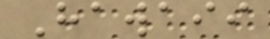Hawaii
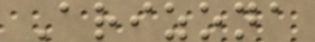Arizona
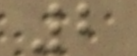2
